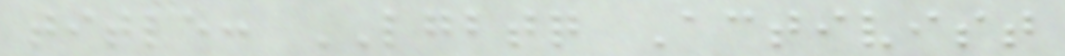title: LGBTQ Activist
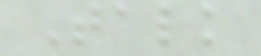Talk
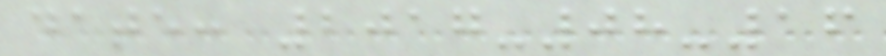date: 2017-08-16
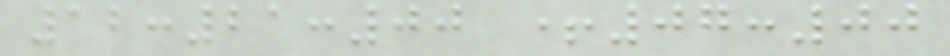12:21:00 +07:00
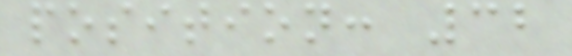position: 32
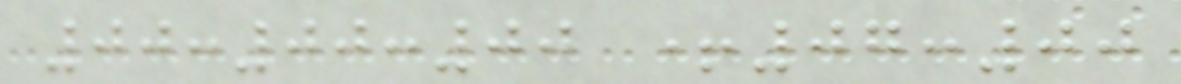00:00:00 +07:00
